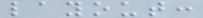layout:
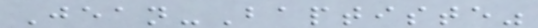Jean-Baptiste"
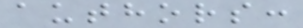authors:
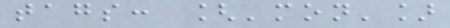tags: ['mon']
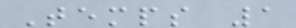Temps 1
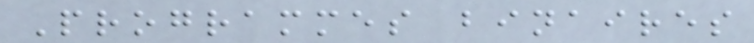Programmes binaires
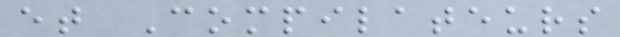et Compilateurs
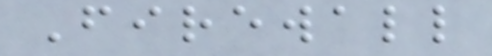Firewall
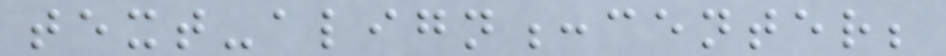text-align:center;
